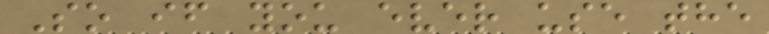So if you ever use the
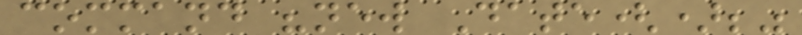command "new Date();"
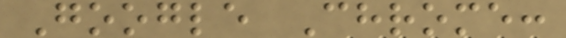Google Chrome:
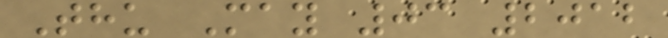Thu May 03 2012
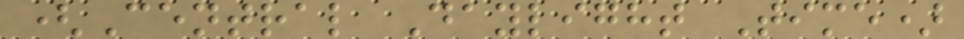(Central Daylight Time)
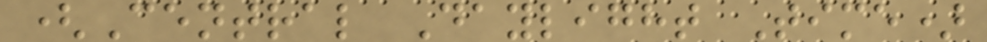(Central Daylight Time)
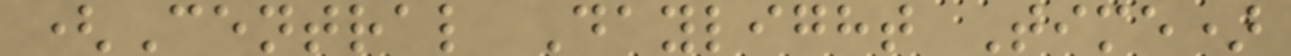(Central Daylight Time)
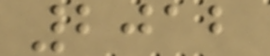2012
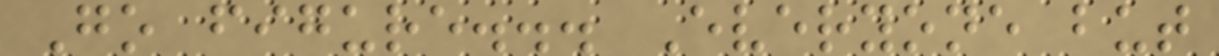Go figure... Everyone but
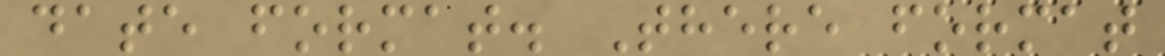date format. There format
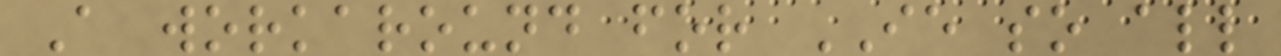A workaround for IE so all
